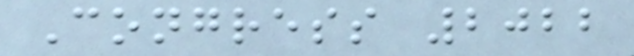Congress 2022
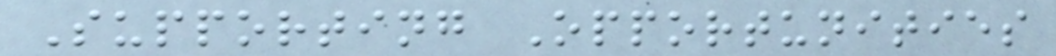Supporting Opportunities
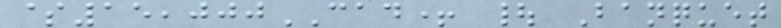$15,000CAD+ | Banquet
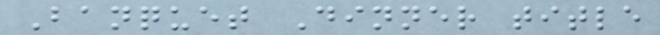Banquet Dinner title
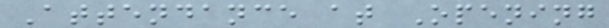Attendance at Opening
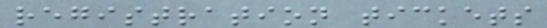registration tickets
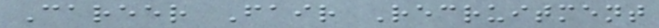Career Fair Recruitment
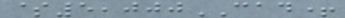$5,000CAD+
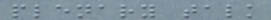plenary talk
